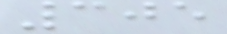305
